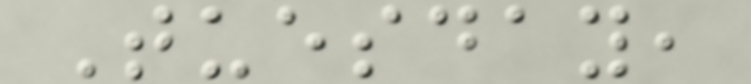Tuesday,
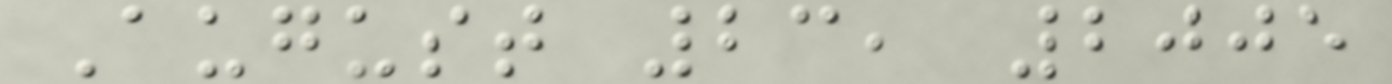August 23, 2005
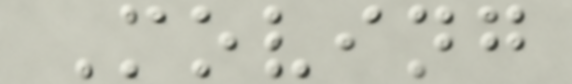Moving
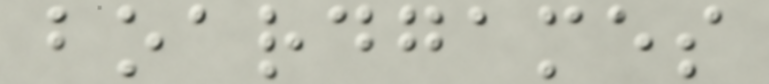boardgames
